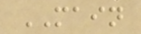MAIN
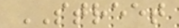STREET
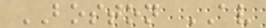BOSTON AV
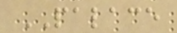PALACE
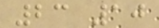23 10
